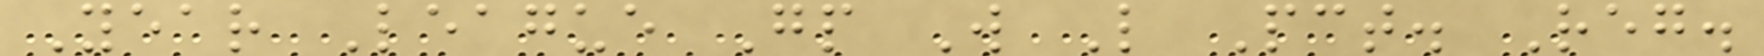Year League Gp W L Pct. Reg.
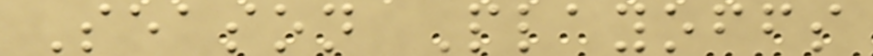Season Playoffs
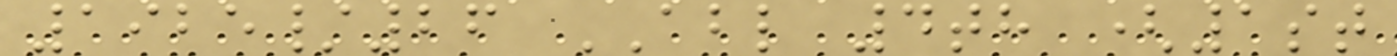1925/26 ABL 4th (1st
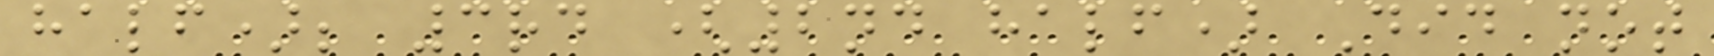half); 3rd (2nd half) Did not
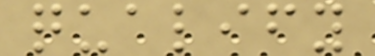qualify
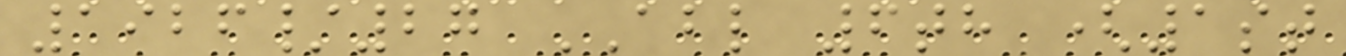1926/27 ABL 6th (1st
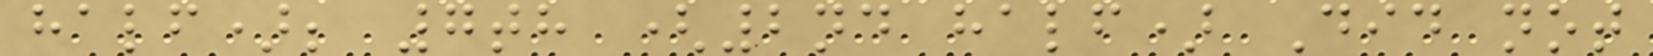half); 7th (2nd half) Did not
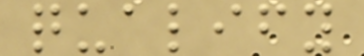qualify
